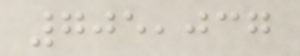705,037
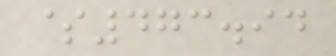$473.94
